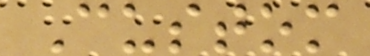Custom
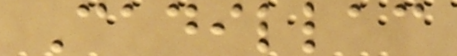Cadillac
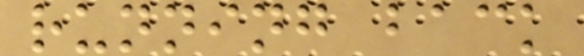running back
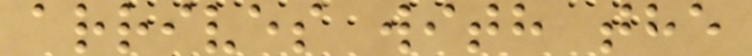arrives with the
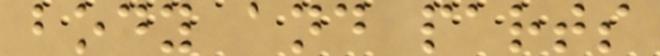body and parts
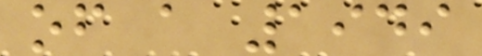of a 1949
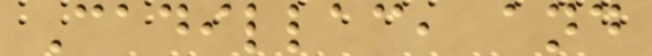Cadillac, and
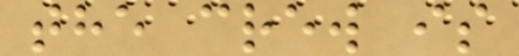the crew is
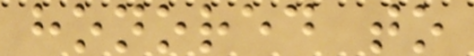honored to
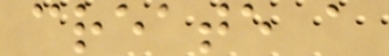create a
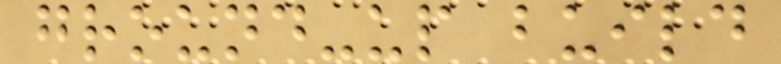ground-up build
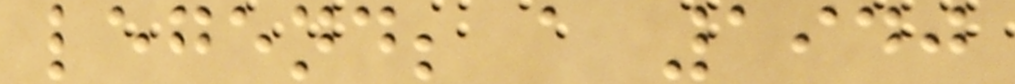legend; a 1940
